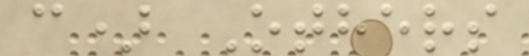c) Others
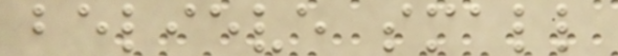believe small
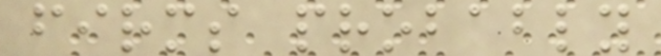firms probably
